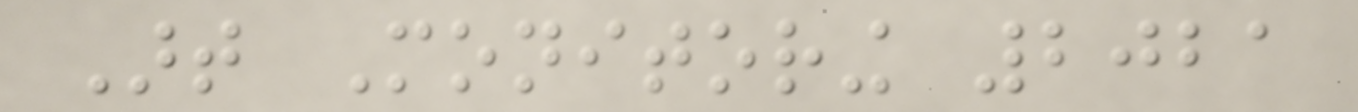Art Monitoring 2021
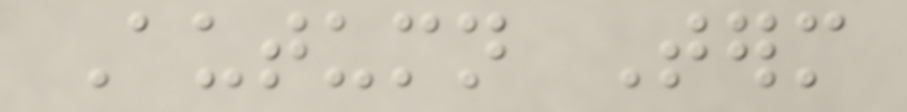Autumn Term
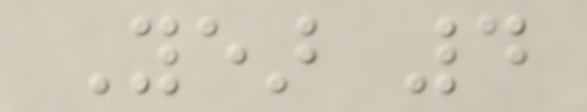Year 4
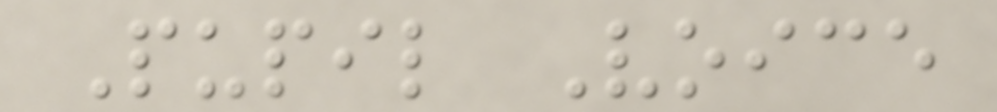Pupil Voice
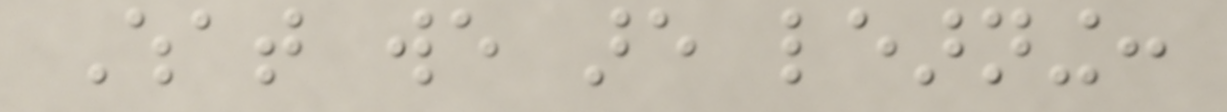What we are learning:
